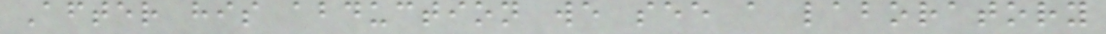After his abduction we see a laboratory
